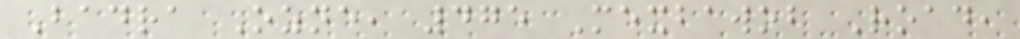Badra Ozne, 475 Mexbawob Road,
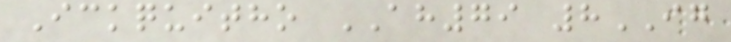Ickquitho AH79 8IG
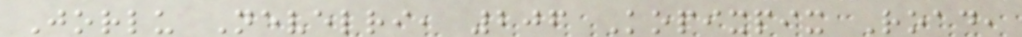Jorlu Nevelri, 206 Kopixpix Road,
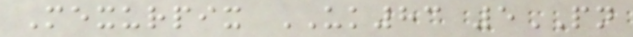Mexurpix UK83 5PN
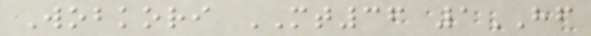Wobkori MT36 1HF
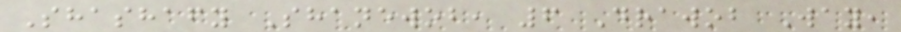Shashafy Shanewob, 6 Drawob Way,
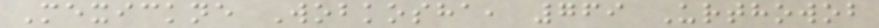Mexickne Wobkosha, 769 Urthowob
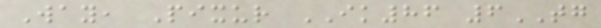Way, Pixur IK86 6TG
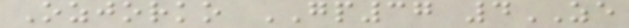Ozjorko GP37 4ZE
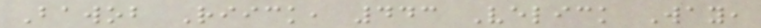Bawob Riick, 443 Velick Way,
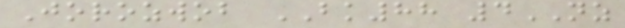Jorozwob BK88 4NZ
